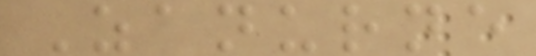Zanurne
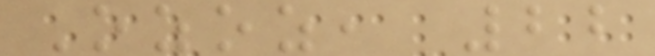Ozoz, 22
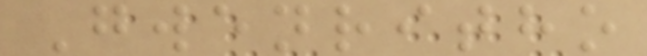Gwenritho
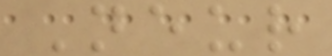Neur
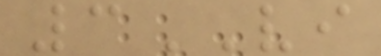3VI
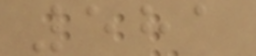581
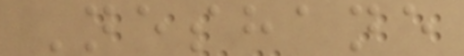Neshane
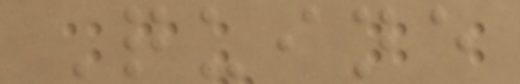Quine
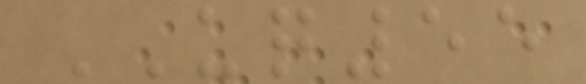UQ55
